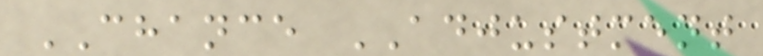CHANCE ADJUSTMENT
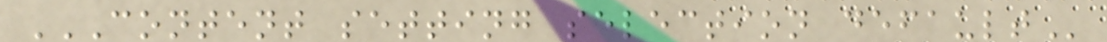CONTENT SETTING SELECTION DEFAULT
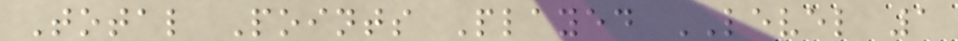Total Points Played LEVEL 1
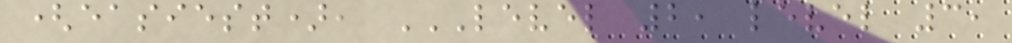(easiest), LEVEL 2, LEVEL 3,
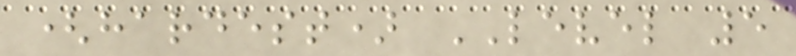(hardest) LEVEL 5
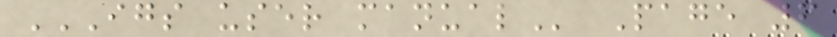IGS USER MANUAL Page 6
